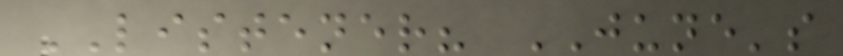LISTENER? JUNE's
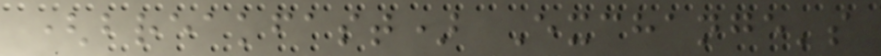(breakfast) Exchange's
